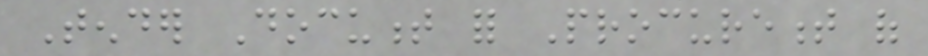Tender Document for Procurement of
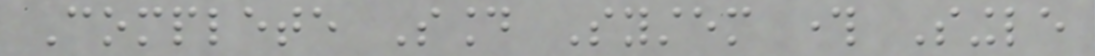Complete Sound System through Single
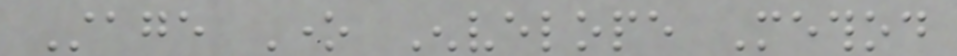Stage One Envelope Method
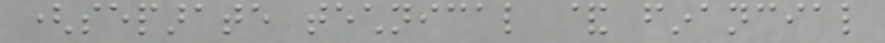(separate technical & financial
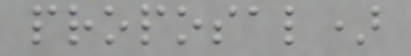proposal)
